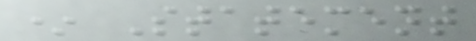* Statement
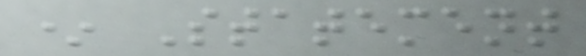* Statement
